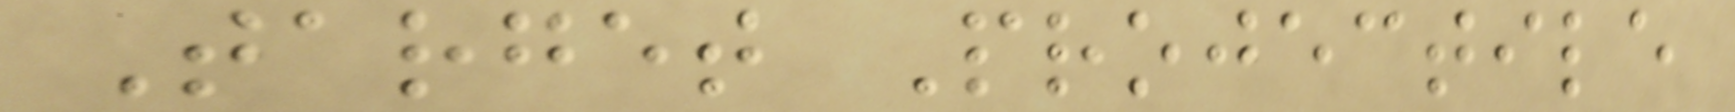Target Projectile
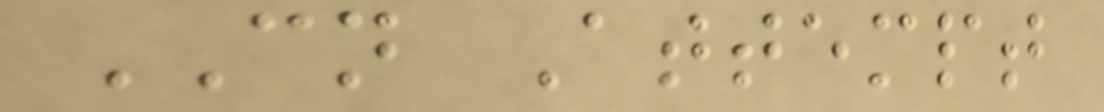CN Attempt
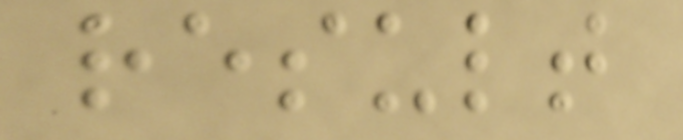result
